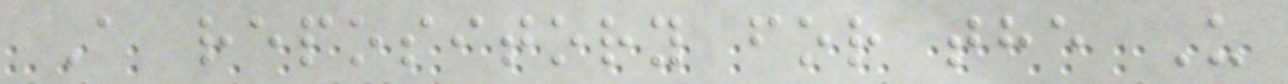A repository for the U
